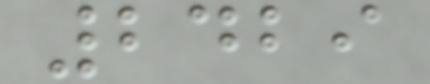2429
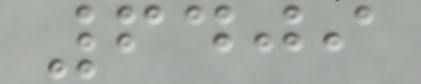6409
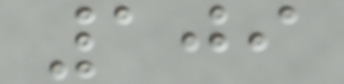109
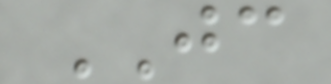JC
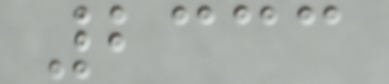2333
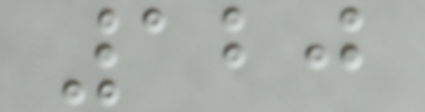120
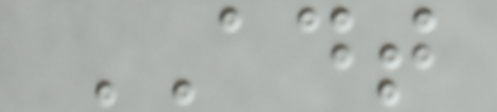ADT
